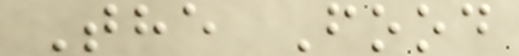The Food
